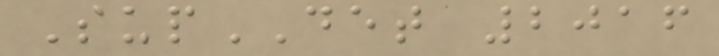SupDET 2016
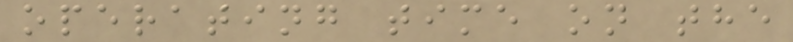operating time on the
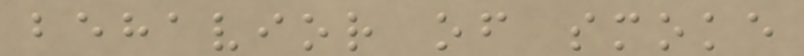behavior of smoke
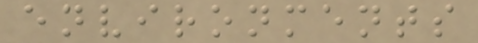environments
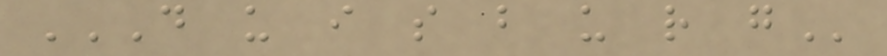D U I S B U R G
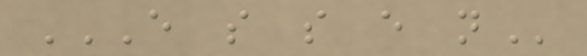E S S E N
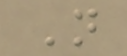N
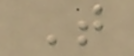T
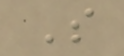S
